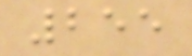255
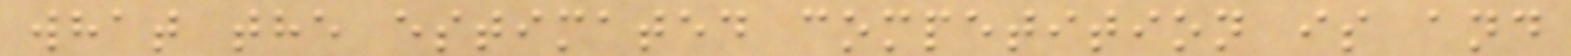what the estimated competition is and
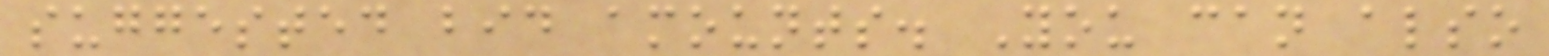suggested bid amounts. You can also
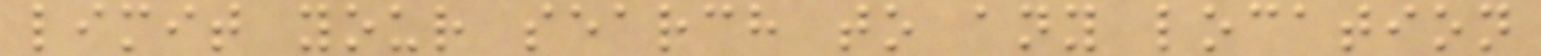limit your search to any location
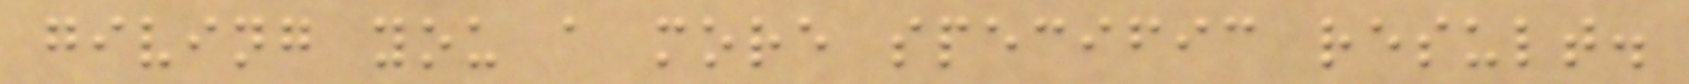giving you a more specific result.
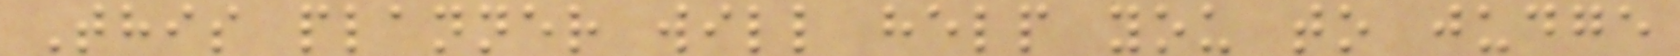This planner will help you to judge
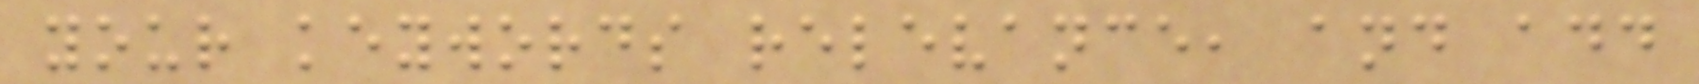your keywords relevance, and add
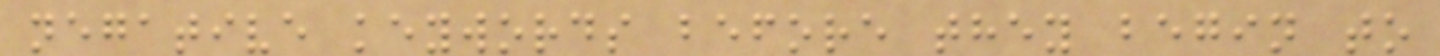negative keywords before they begin to
